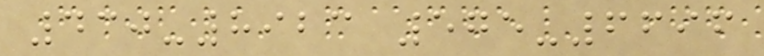430-8923 575-6696
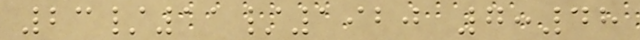23/11/1920 7:48
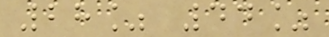28% 44%
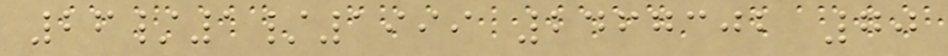26/1/1999 2467302 70
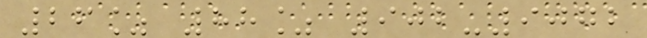26% 88% 902-9072
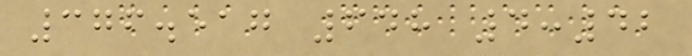376.517 648 4:42
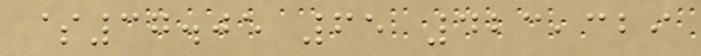$37.05 65 423,329
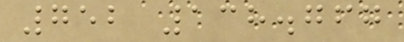752 138.767
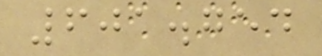601.754
